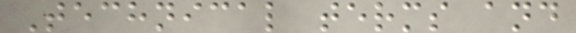Technical terms and
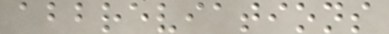abbreviations
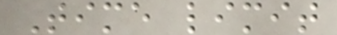Time limit
